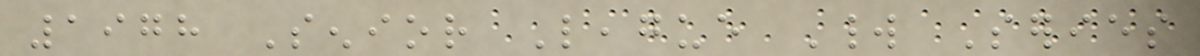1978 Senior League World Series
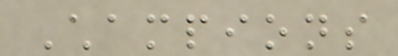Champions
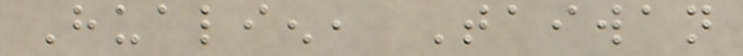Hualien, Taiwan
